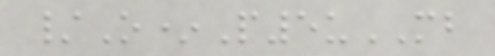/O*P5uMB
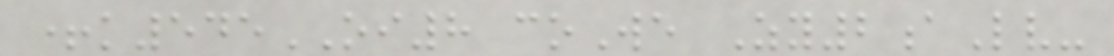+k545OI8 coWe Zy2aLv-
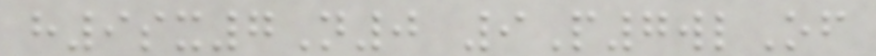h9sx7N0 9P7wlOf
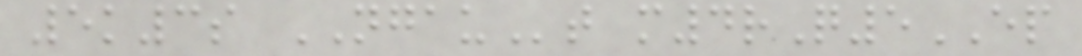5k3s NGAUt m4rQ5EP
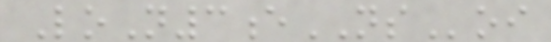LoN3eNSoi
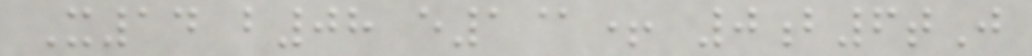X14 b08 e1@+ 0b6tJ
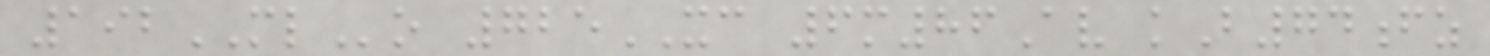192MLo 725XC 6m86Av kB74fz
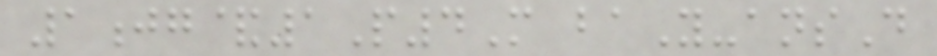1jg&1P4M baY-ansD
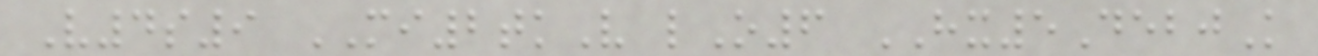V4s9 MI2tkV lO6 HX5DebjK
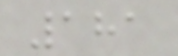181
